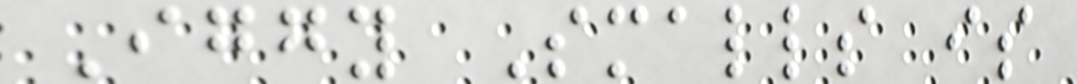Iggy Smalls is
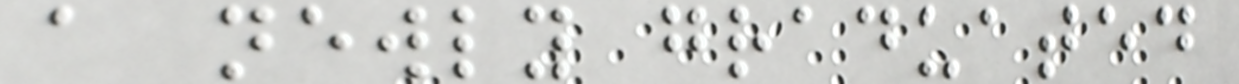a newly graduated
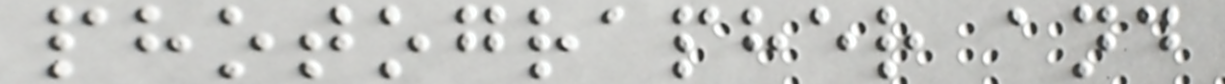photographer and
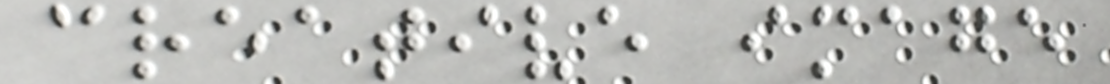creative image
